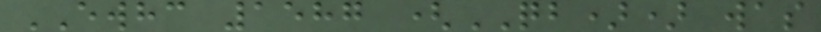EWHC 1587 (QB)) was
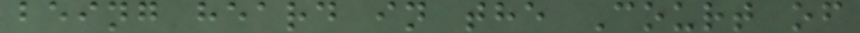being heard in the Court of
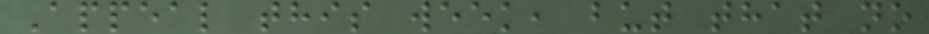Appeal this week, but that no
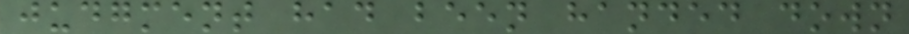judgment had been handed down
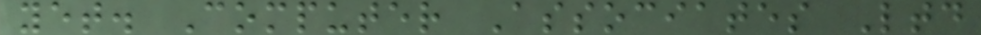yet. Computer Associates Ltd
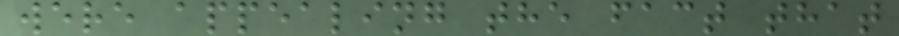were appealing the fact that
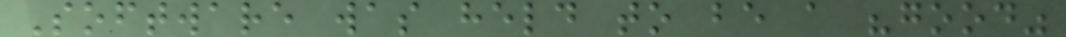Software was held to be a "good"
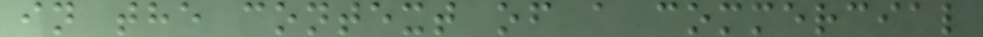in the context of a commercial
